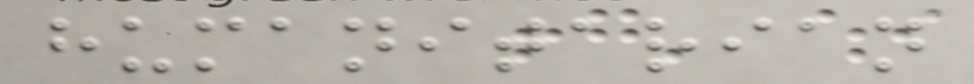humanitarian
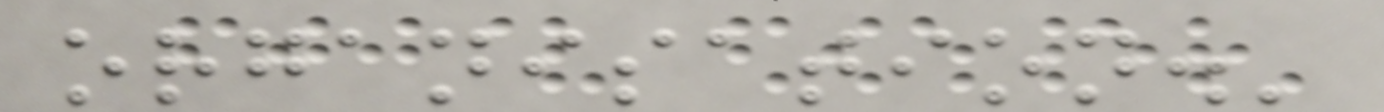organisation.'
